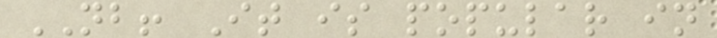NB! It is popular in
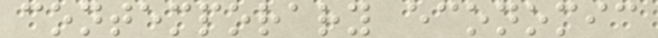contemporary economic
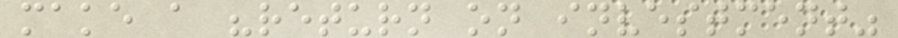make a "return on investment"
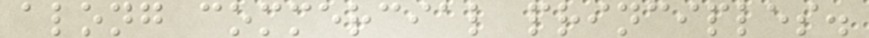along commercial principles.
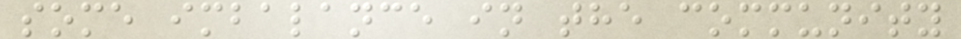some imbalance in the community
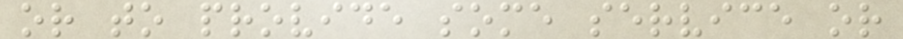or to provide some service or
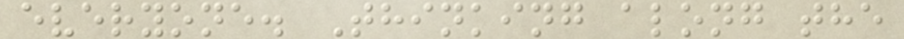everyone. Thinking along the
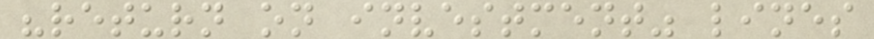"return on investment" lines
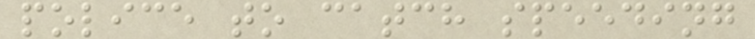police to catch speeding
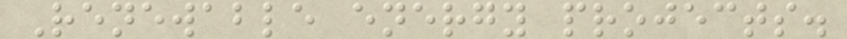Renewable energy projects.
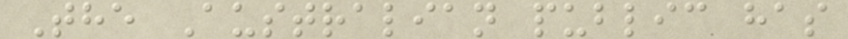The Australian public has
